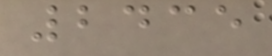2435
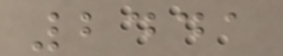2441
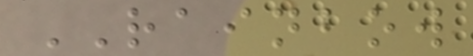RAINBOW
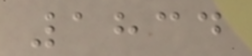1834
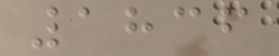1836
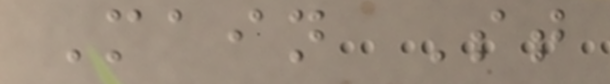Main St
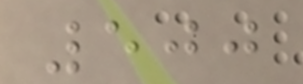500
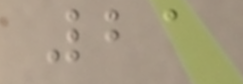21
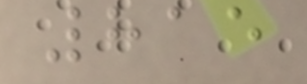815
